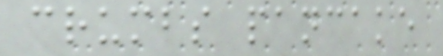crumbs pancake
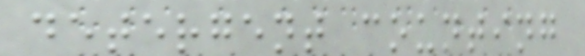detergent counting
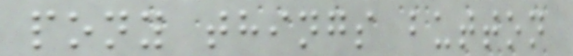pony things button
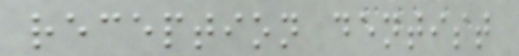reception dentist
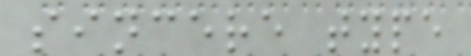sincere type
